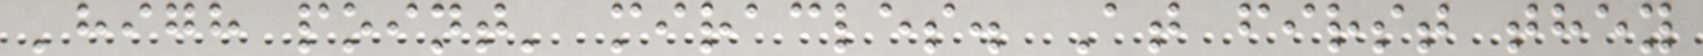'high point' miracles. At first they
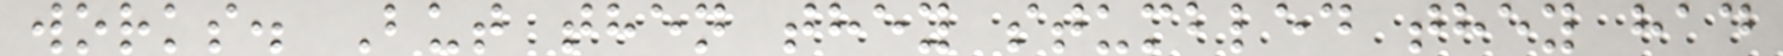works. But then they stumbled they had
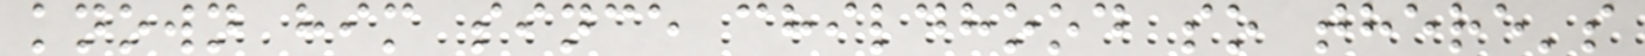known him since childhood so there's
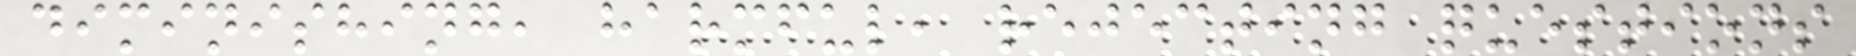diminishing, harmful, rejecting questions
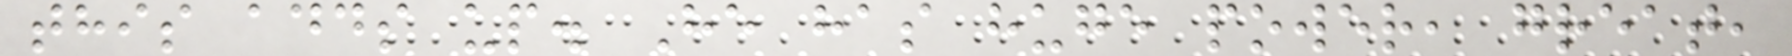this adds up. He has huge power, great,
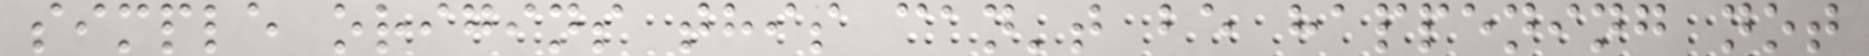simple origins this can't be happening not
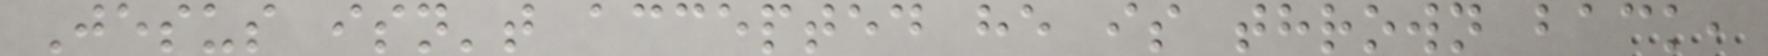Jesus isn't accepted he is thrown back,
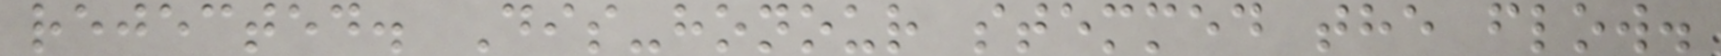rejected. Dis-honour stemmed the flow.
